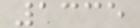1335
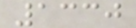1330
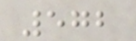572
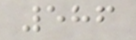586
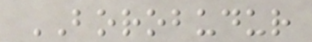BOROBUDUR
